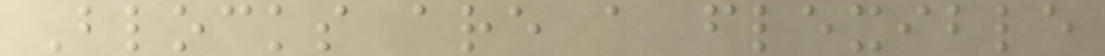Blocks are a flexible
